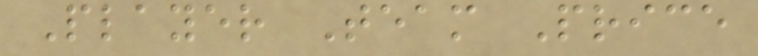Player Team Price
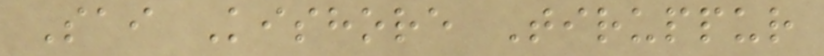Sai Kishore Tiruppur
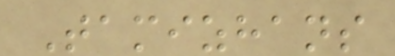Tamizhans
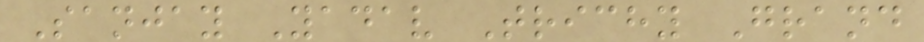Sanjay Yadav Trichy Grand
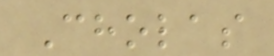Cholas
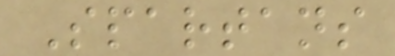Spartans
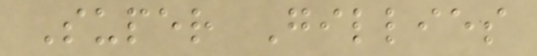Super Gillies
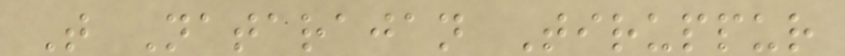T Natarajan Tiruppur
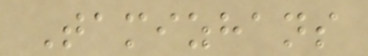Tamizhans
